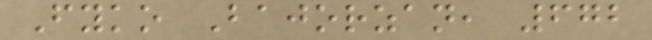Fyko Bajorzan, 672
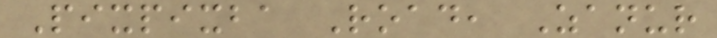Pixpixba Road, Zanur
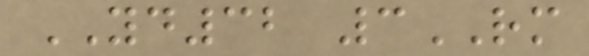YD32 3RM
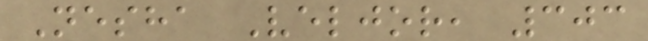Nesha Veljor, 303
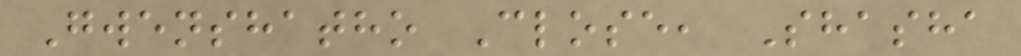Gwenshatho Close, Shasha
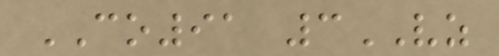CO91 3VZ
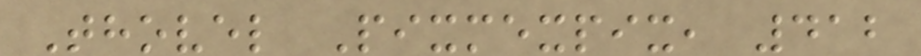Thovel Pixmexpix, 412
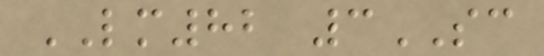LM82 3SC
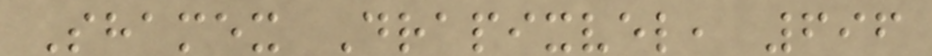Shamex Drapixvel, 696
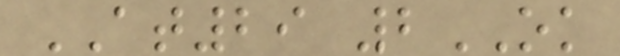AT29 2OK
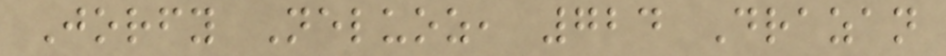Jorfy Neluoz, 724 Drazan
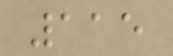115
